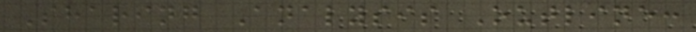Sharing Analysis Outline:
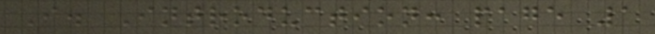I. Introduction: page 1
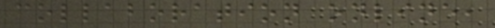collaboration online,
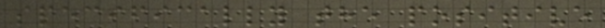specifically the positive
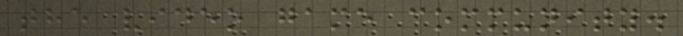the video game community.
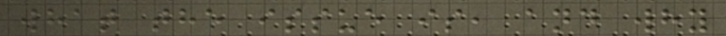what the issue is, and why
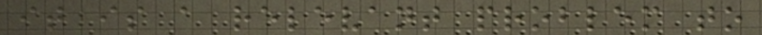it is a relevant problem to
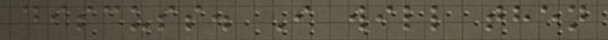discuss. I will then
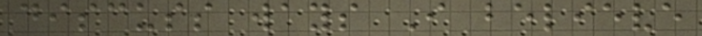discuss ways I believe
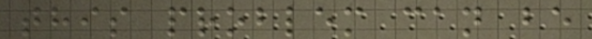this problem can be
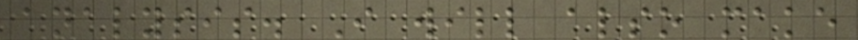analysis. I will also make
